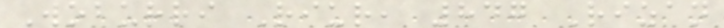Woburri Riur, 847 Rizan
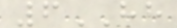6HH
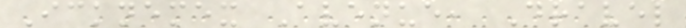Icknemex Avenue, Dravel
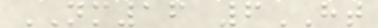NM16 6HT
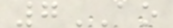7AO
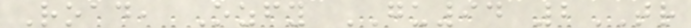Road, Ozfy GU94 2TR
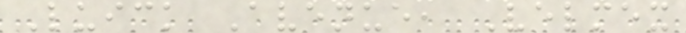Luick Avenue, Velmex
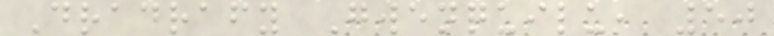Dradrafy Gwenquilu, 50
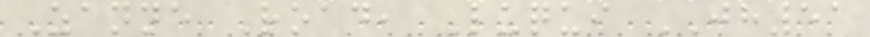Zanne Road, Luqui JH51
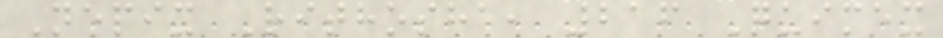Nepix Rithosha, 216 Quimex
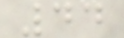44
